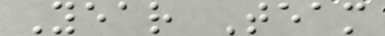Year Team
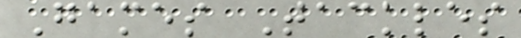Games Tackles
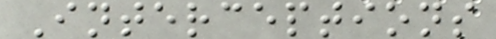Interceptions
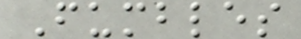Fumbles
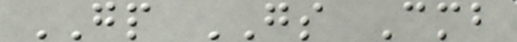GP GS Cmb
